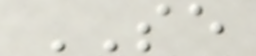SE
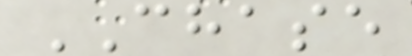CHASE
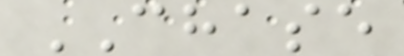CHASE
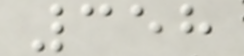358
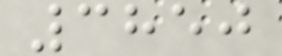3850
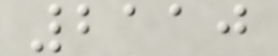2110
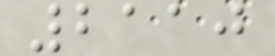2110
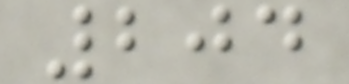204
